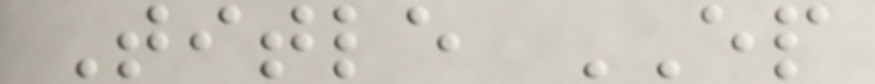Title EP
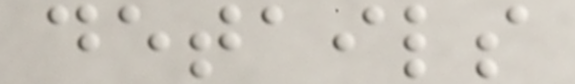details
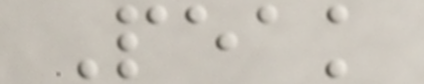Peak
